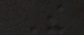The
